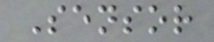Sensor
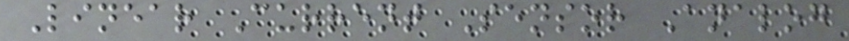Linear Current Sensor Analog
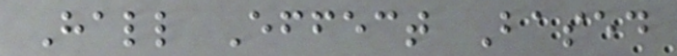Hall Effect Based
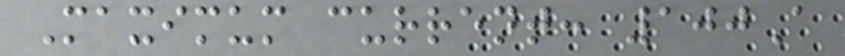Maximum current: 100A
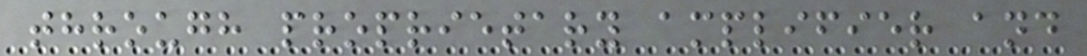through proprietary amplifier and
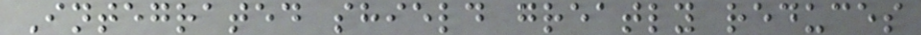Integrated shield greatly reduces
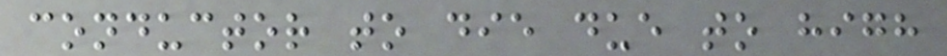conductor to die due to high
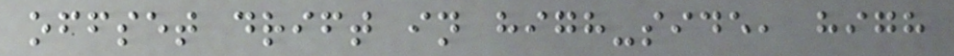offset drift in high-side, high
